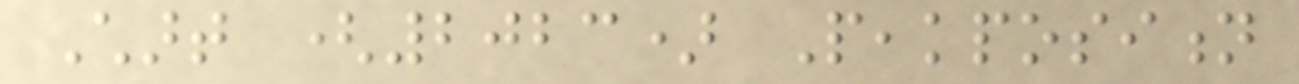Chart (2023) Peakposition
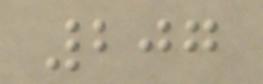207
